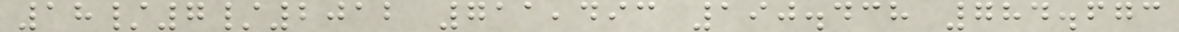18/7/2012 711,493 190.438 784.673
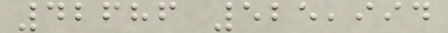42686 525,994
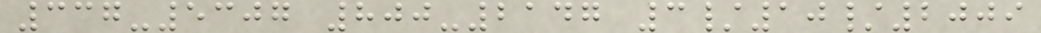337-5307 800-2147 3/10/2009
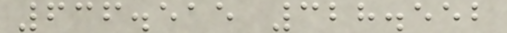636.515 328.552
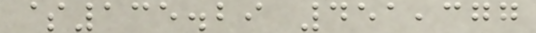$135.29 451,377
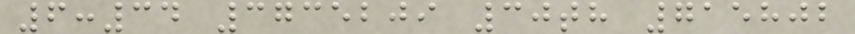6:34 3735209 30th 715802
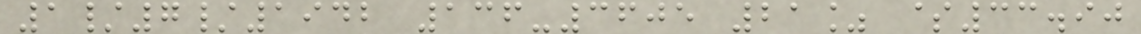1/7/1942 136-3605 21% $33.90
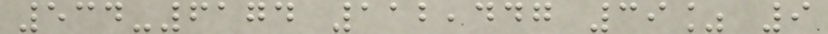534-6174 112,447 39% 9
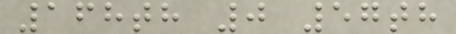168th 0 57th
